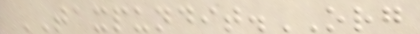TAXPUNDIT.ORG
